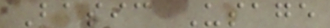Basic Usage
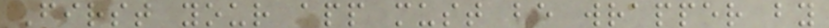First your app must be wrapper by
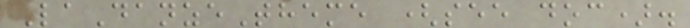LaDanzeTheme (see doc).
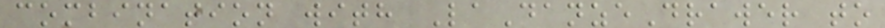combination with LaDanzeDrawer to
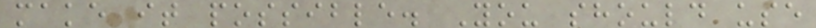make it possible. You should use
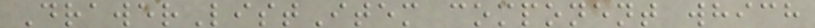DrawerListItem component which
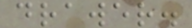drawer.
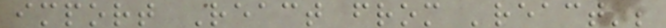import React from 'react';
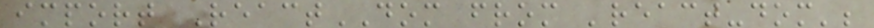import ReactDOM from 'react-dom';
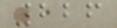226
